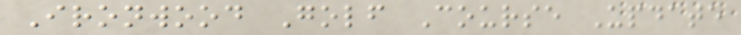Ironwood Golf Course Update
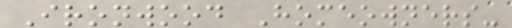Ironwood Homeowners-
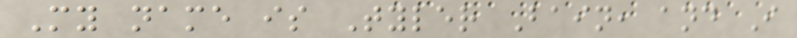My name is Tyler Bain, and I
